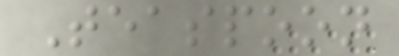Teaspoon
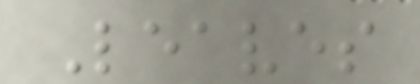Leaves
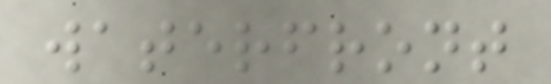waterfront
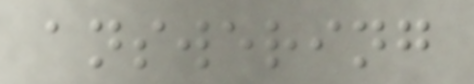answering
